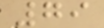79
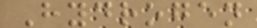Hydrogen
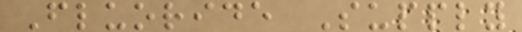Fluoride Supply
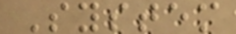System
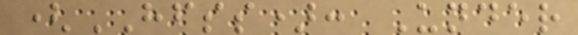(HFSS): Under
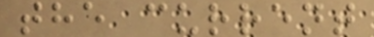the current
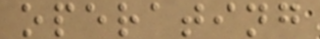operating
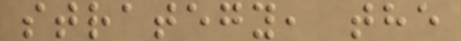strategy, the
